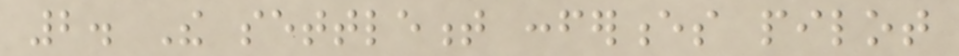2. The settlement conferences pilot
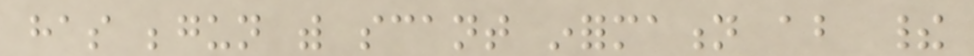has begun with scant information about their
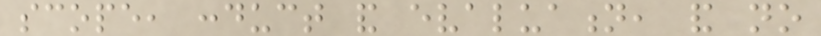scope, conduct and evaluation, and no
